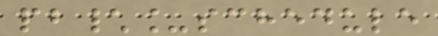pb\_schedule
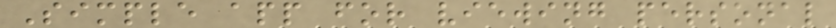Simple app for viewing personal
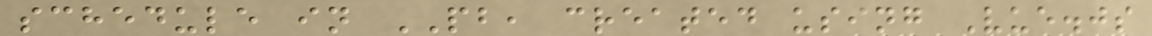schedule in PB, created using Vue.js
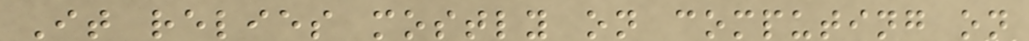It relies mostly on computing on
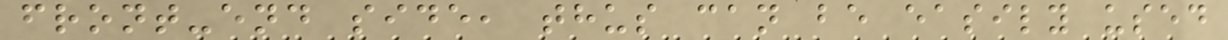front-end side, thus can be easily used
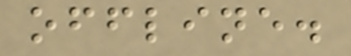offline.
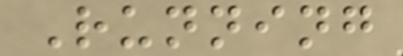Running
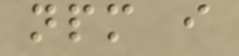npm i
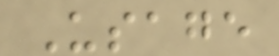Usage
